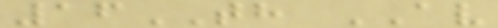16TH AV
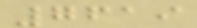7619
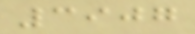3907
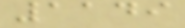1149
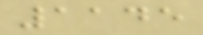1145
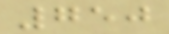750
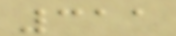311
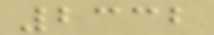2332
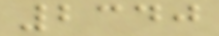2340
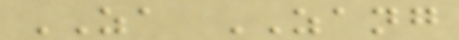ZA ZANG
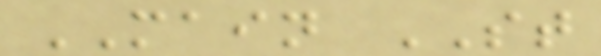MAIN ST
